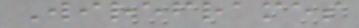Wireframes
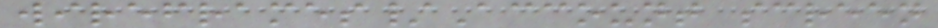wireframes/Account screen
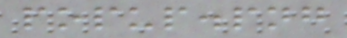popup.png
